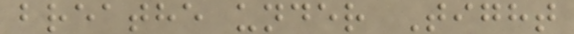breathe under Tight
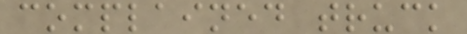complained truck
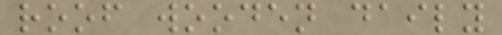roof wooden daily
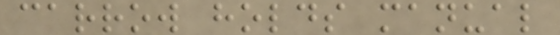carrow holds manual
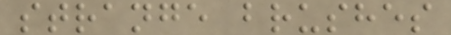strange brushes
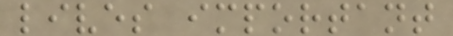lives important
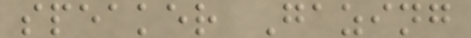speaker Gazing
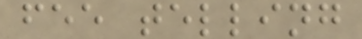fee telling
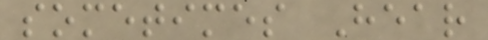sometimes Hear
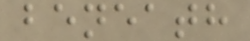beneath
